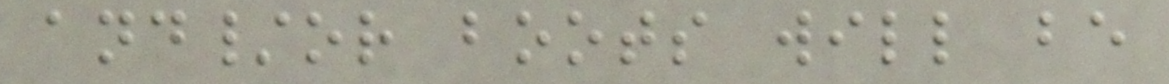and/or boots will be
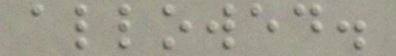allowed.
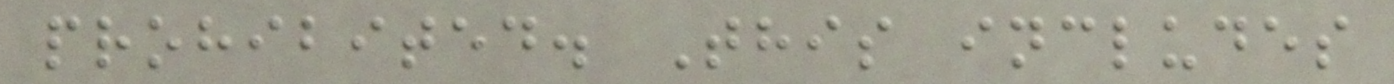prohibited. This includes
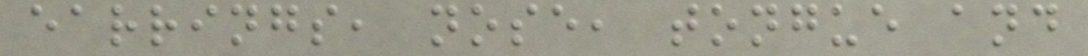earrings, nose, tongue and
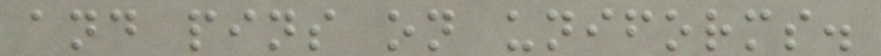and pins on uniforms.
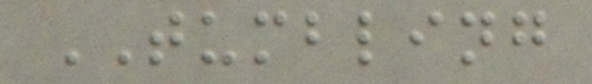TUMBLING
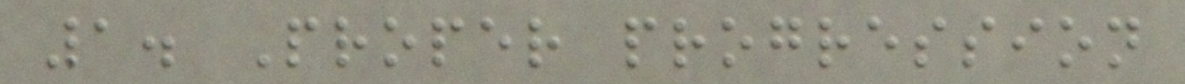1. Proper progression
